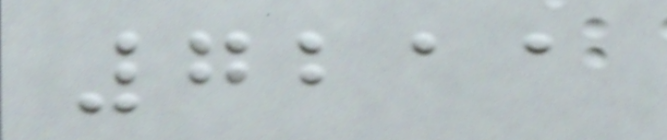7211
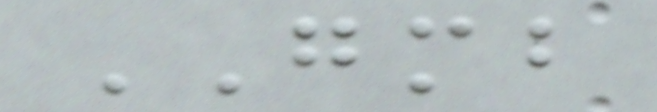GMB
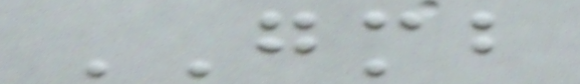GMB
